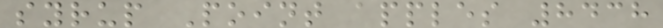syrup Point apples 8438
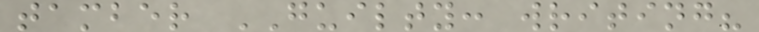tamber GUILTY: writing?
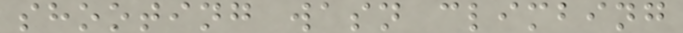shooting wasn climbing
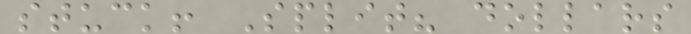stuck! Split? dollars
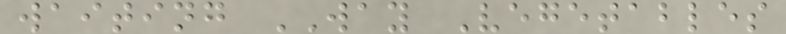waiting WAY Vegetables
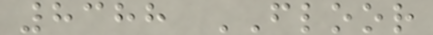8388 FLOOR
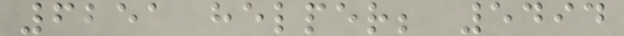6251 helper; 5494
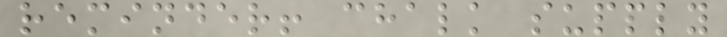reminder! chalk supply
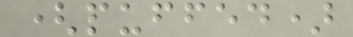(puffed)
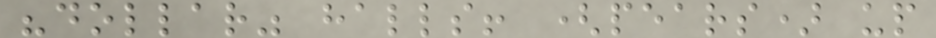"dollar" halls! (pears) up
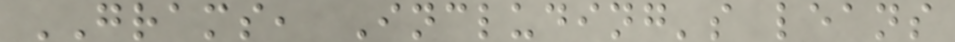GRAMS, Including's leans
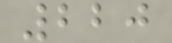220
